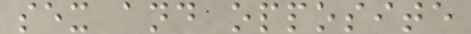sex and opposite
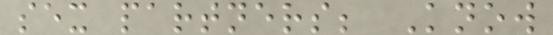sex partners; Know
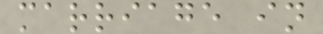marriage in
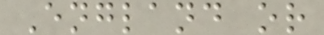England or
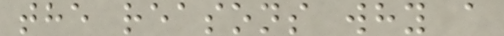the reasons why a
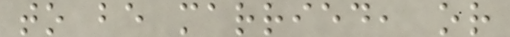to be married, or
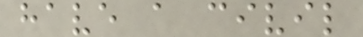have a civil
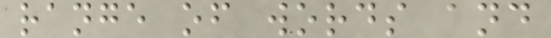range of words and
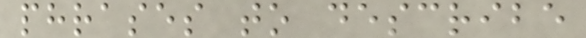phrases to describe
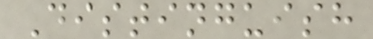Distinguish
